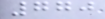770
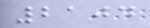2104
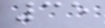35
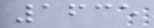1635
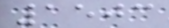1503
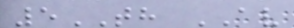5TH AV
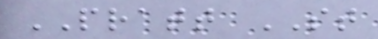PRATT ST
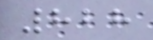828
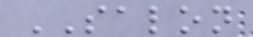SALON
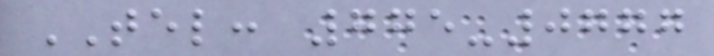TEL: 775-0777
